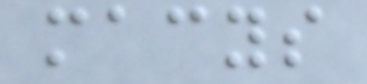macys
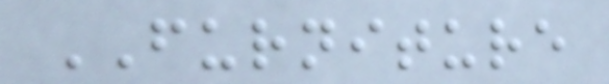FURNITURE
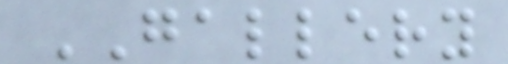GALLERY
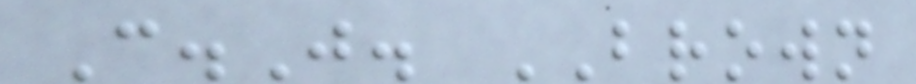C.J. BROWN
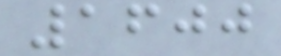1600
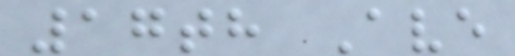17th Ave
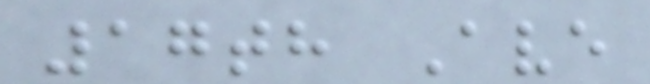17th Ave
